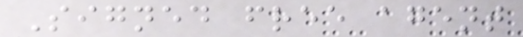Signed free agent
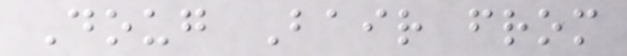Doug Bair from
